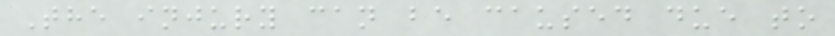The injury can be caused due to
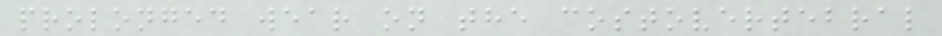prolonged wear on the costovertebral
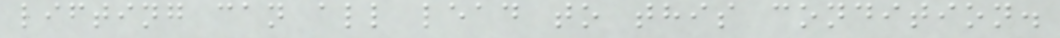lifting can all lead to this condition.
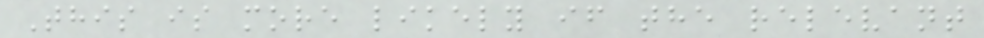This is more likely if the relevant
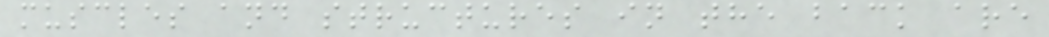muscles and structures in the back are
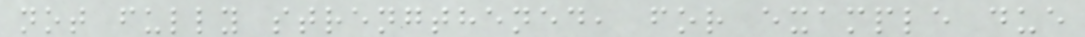not fully strengthened, for example due
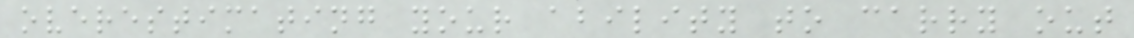overestimating your ability to carry out
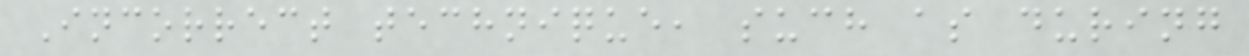Incorrect technique, such as during
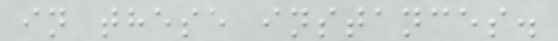in these instances.
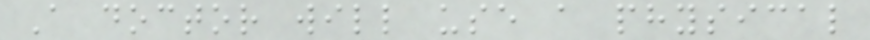A doctor will use a physical
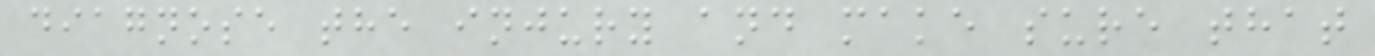diagnose the injury and make sure that
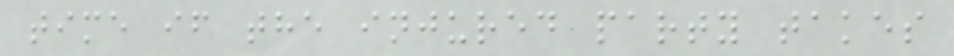time if the injured party takes
